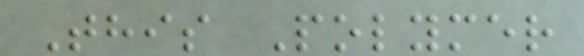This Polymer
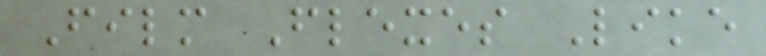Film Flexes Like
